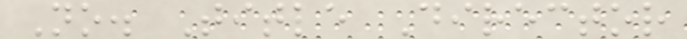No. Title Director
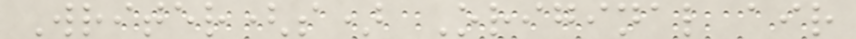Writer(s) Original air
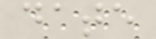date
